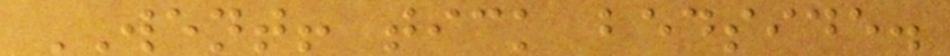WENT! tick bedside.
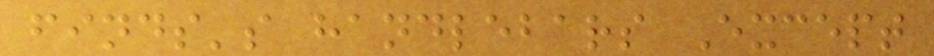finds's handlebars Except
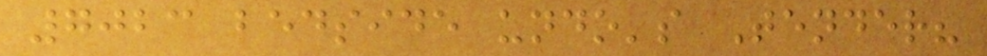7023 bedside undo's Tender?
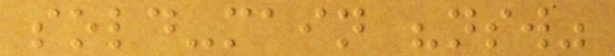sold-main "nsw"
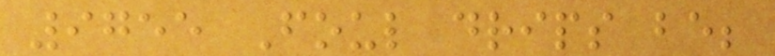9755 Foul drips be;
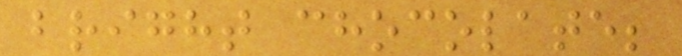bright chocolate;
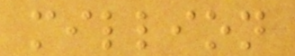million
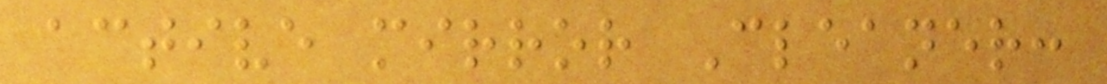active mirror Cleaner:
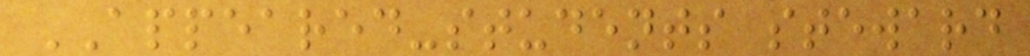APPEARED-students steward
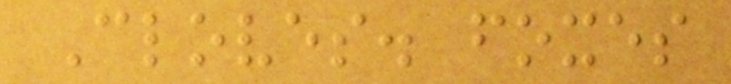Cloves. foxes
